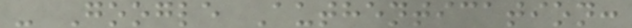- Google Authentication:
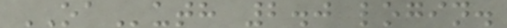OAuth 2.0 login.
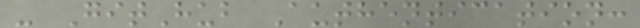- GitHub Authentication:
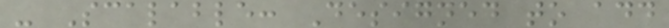- Scalable: Designed to add
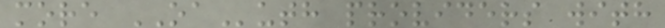more OAuth providers with
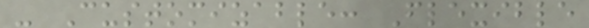- Customizable: Flexible
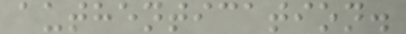authentication.
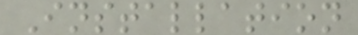Installation
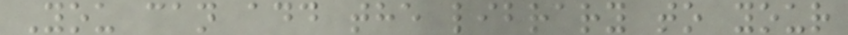You can add the library to your
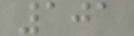101
